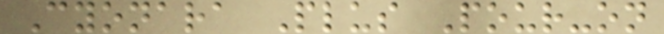Cyonara Plus Pour-on
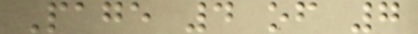Page 4 of 7
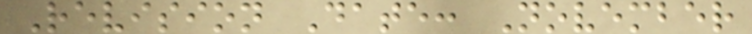Revision Date: November
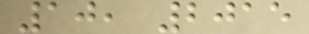10, 2015
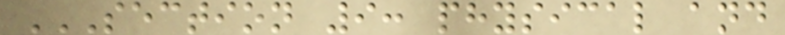SECTION 9: PHYSICAL AND
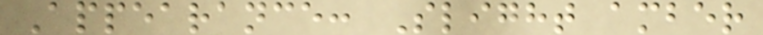Appearance: Slight amber
